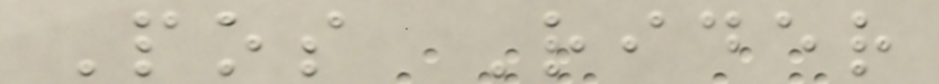Pos Rider
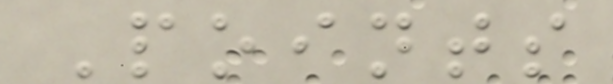Points
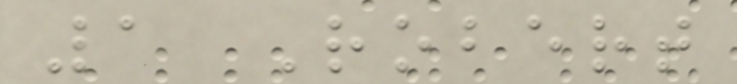1 Robert
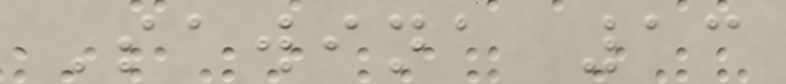Sawina 13
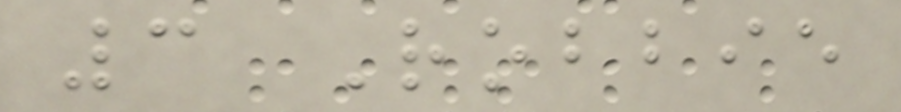3 Robbie
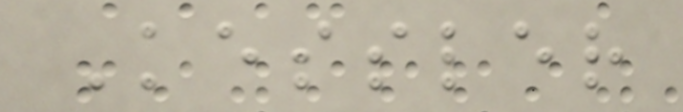Kessler
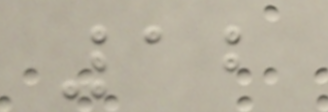12
